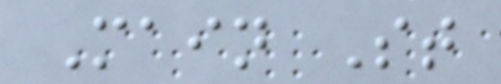Main St
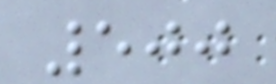500
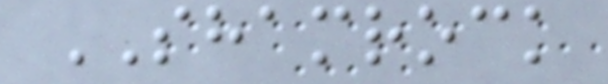SHAMROCK
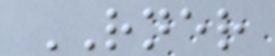RNER
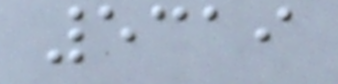5319
